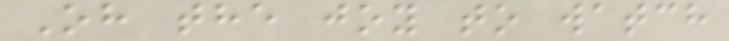Oh the joy to watch
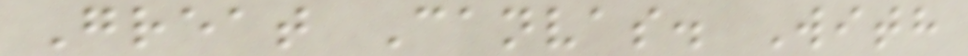Great Canvas. With
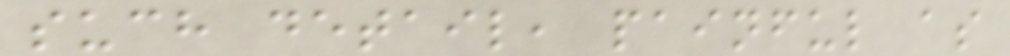such detail, painful as
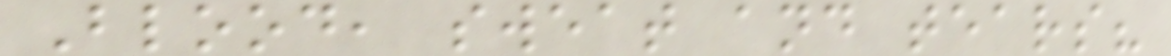Blood, sweat and tears?
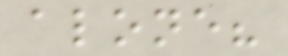alone?
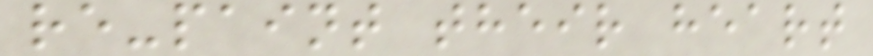re-paint their heart
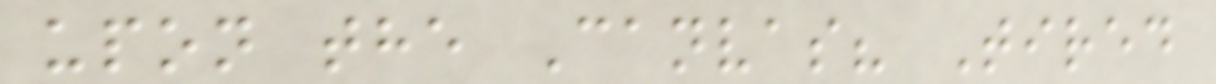upon the Canvas? Tired
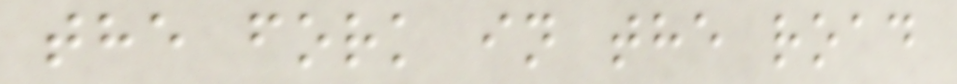the fork in the road
